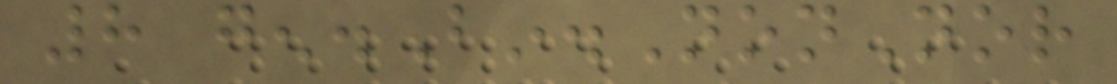8 gen.Bin.NonNor
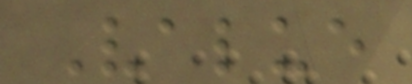Value
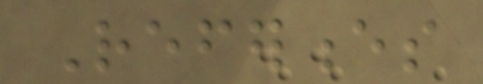References
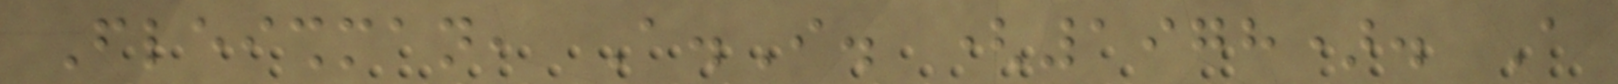Fleishman, A.I. (1978). A
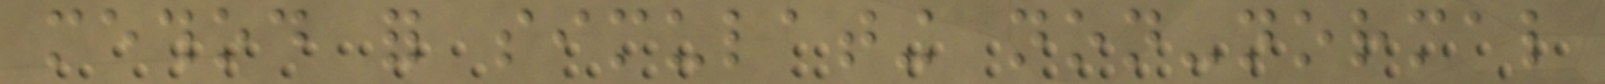method for simulating non-normal
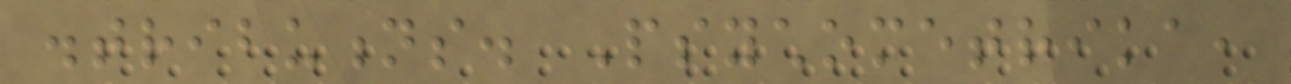distributions. Psychometrika,
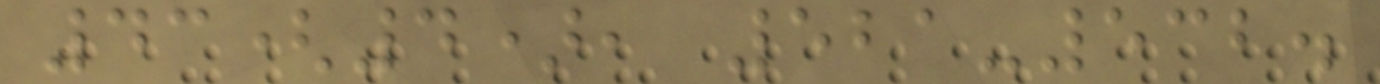43(4), 521-532.
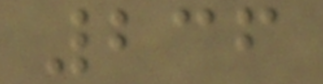236
